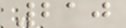210
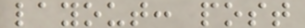layout: post
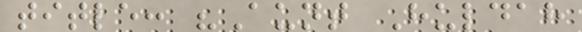title: "Aunt Huldah
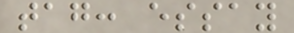tag: essay
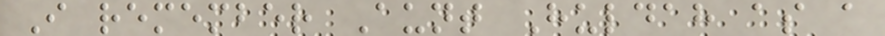I remember Aunt Huldah as a
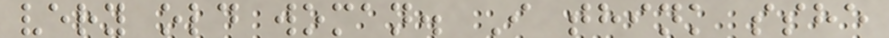very old woman. I think sshe
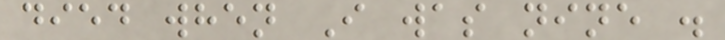died when I was nine .
